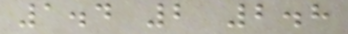1.4 2 2.8
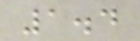1.4
